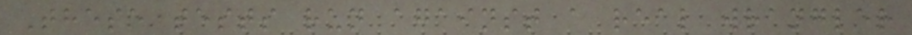These tests run against a real wrangler
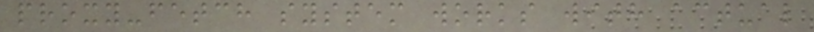proxy-fetch system works with actual
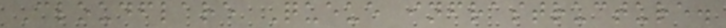Cloudflare Queue infrastructure.
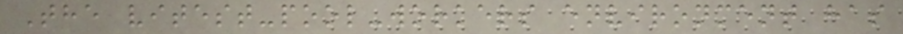The vitest-pool-workers environment has
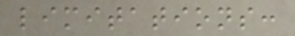limitations:
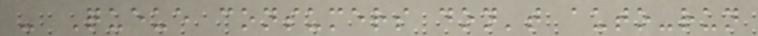- Queue consumers don't auto-run
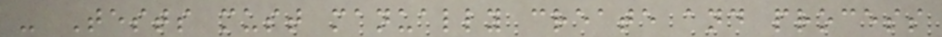- Tests must manually create and process
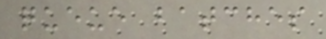queue batches
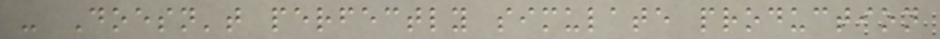- Doesn't perfectly simulate production
